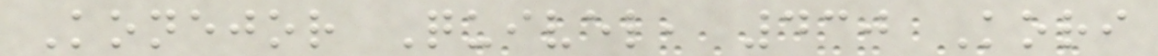Konejor Quivel, 430 Kori
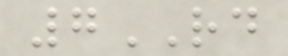7RD
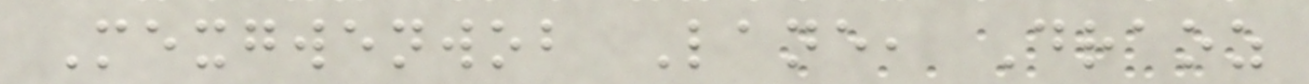Mexgwenwob Lane, Draoz
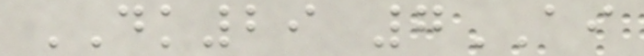DK29 7AI
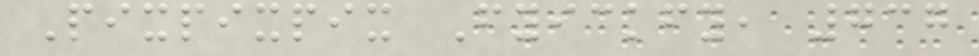Pixpixpix Fyickfy, 737
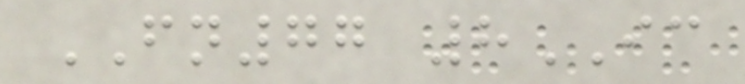FN77 8IC
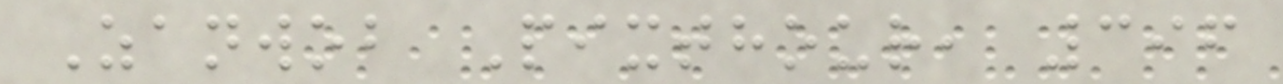Zanwob Pixthour, 396
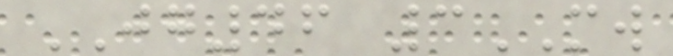JG46 3MW
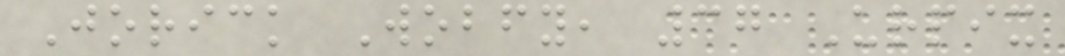Jorick Wobfy, 37 Urpix
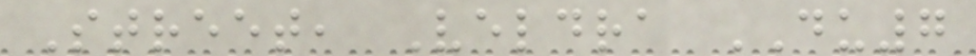Street, Veldra DU7
